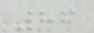86
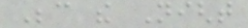Because the Night
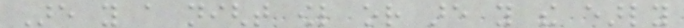Are you a night owl or are you the early
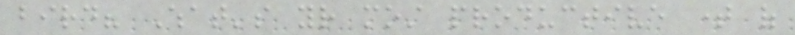bird? What's your most productive time of
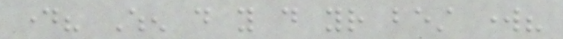day? When do you do your best work?
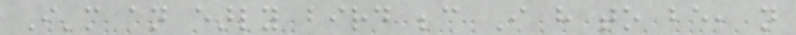I'm an early bird because I have to be, not
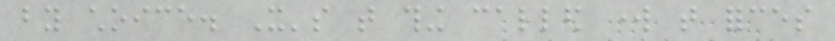by choice. It's that thing called work that forces
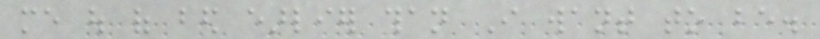me out of bed earlier than I want to be.
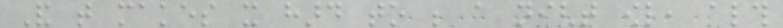And that makes it hard to be a night owl, although
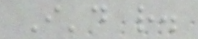I'd rather.
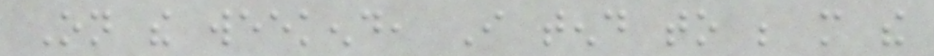On the weekend, I tend to be more the
